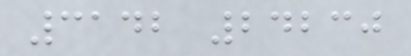3142 24230
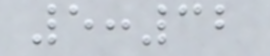5:32
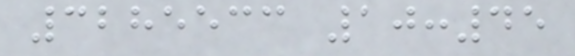3285533 10:45
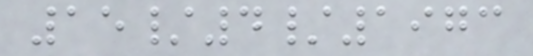15/4/1973
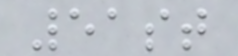51st
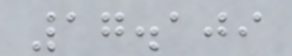17.109
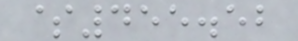$455.52
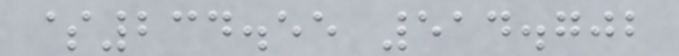$234.55 514.702
